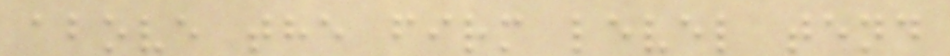above the firm level tend
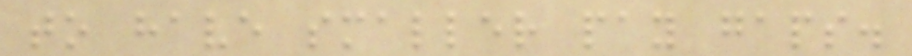to have smaller pay gaps.
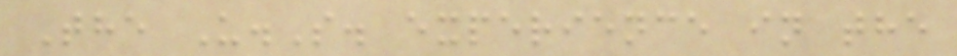The U.S. experience in the
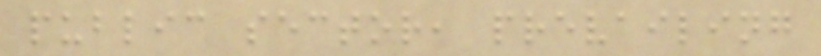public sector, prevailing
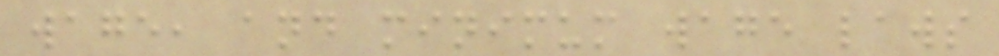wage, and minimum wage laws
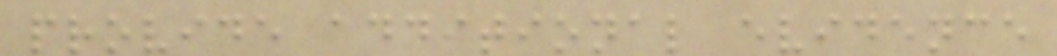provide additional evidence
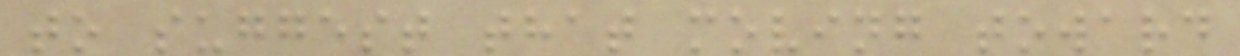to suggest that moving toward
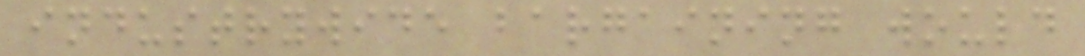industrywide bargaining would
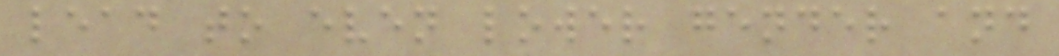lead to even lower gender and
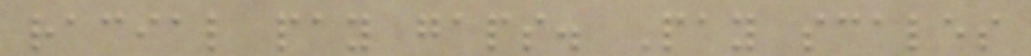racial pay gaps. Pay scales
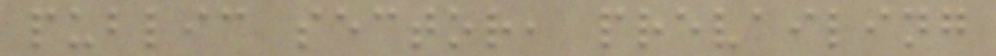public sector, prevailing
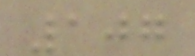107
